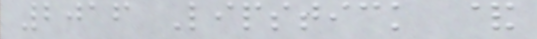2016 Lipstick &
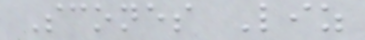Scones Liz
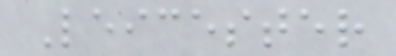Leicester
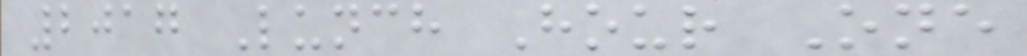2017 Lunch Hour One
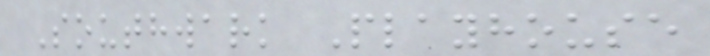Southwark Playhouse
